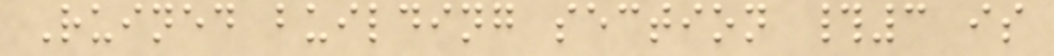Ruined building section #3 is
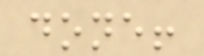done!
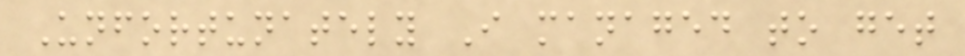Unfortunately I managed to get
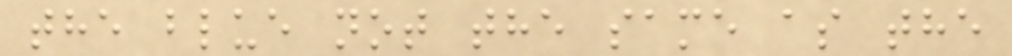the blue not the same as the
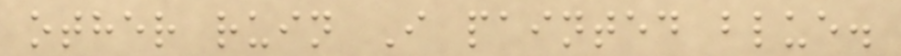other ruin I painted blue.
